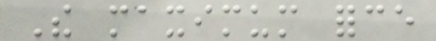The maximum force
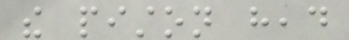the piston head
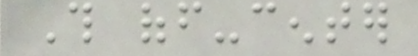This off-center
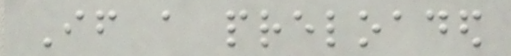If a preloaded
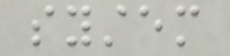system
